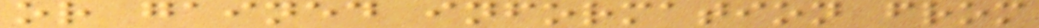or gained information from
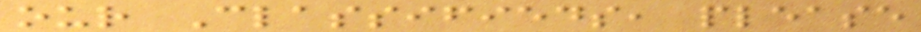our Classifieds, please
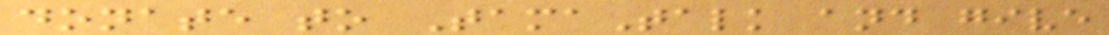donate to TamaTalk and give
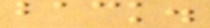back.
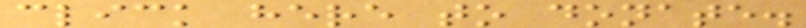click here to donate.
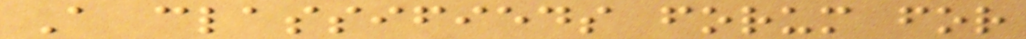A classifieds forum for
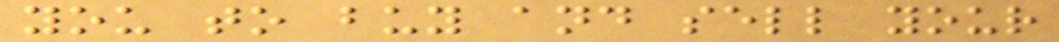you to buy and sell your
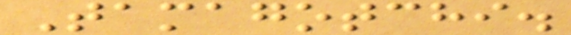Tamagotchi.
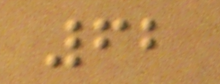62
